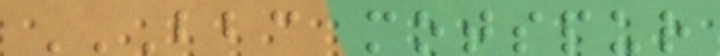BBC MOTSPUR
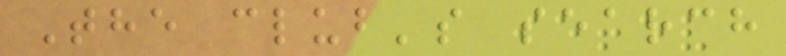The club's search
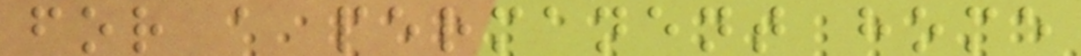for a permanent home
